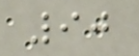90
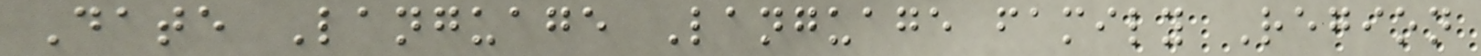Date Language Language family Region
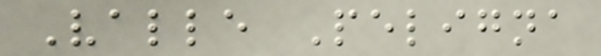Valle Peligna
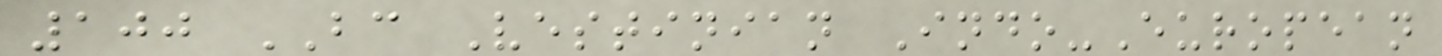100 BC Vestinian Indo-European
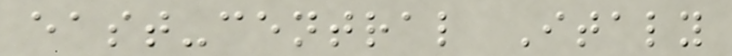east-central Italy
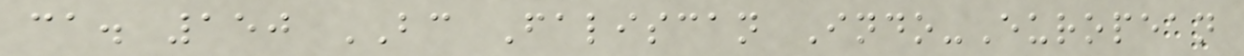ca. 150 BC Faliscan Indo-European
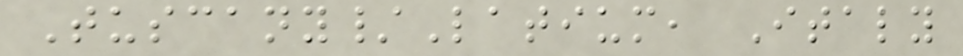Tuscany/Latium, Italy
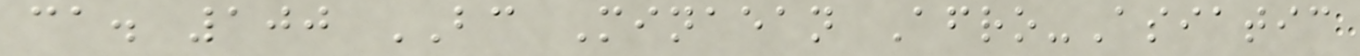ca. 100 BC Minaean Afro-Asiatic
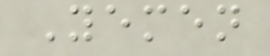Yemen
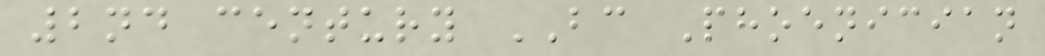2nd century BC Phoenician
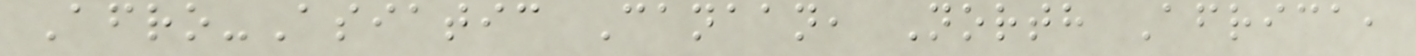Afro-Asiatic Canaan, North Africa,
